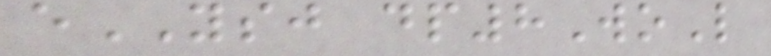eYSJ dp8WoL
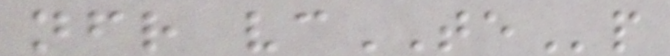nfr vcTEp
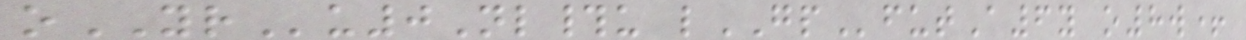oYRu0Nl#u lGPfutA6y o8w+
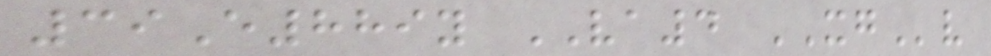39E889y VA4 XGv
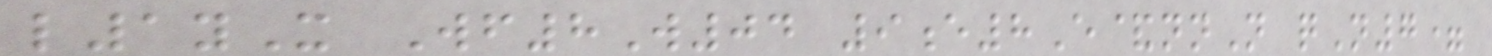l1yX Wf8W04 9e8E&nnN qN7=
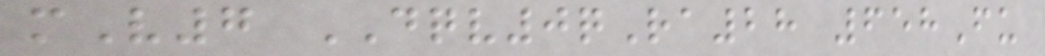mV7 DQV0qRa28 658Fu
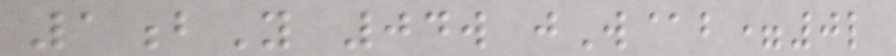1bY 04w jW@b=0l
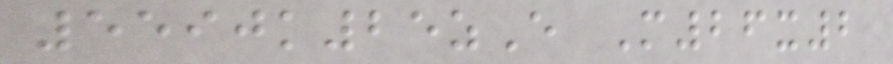5590k25zE M26x2
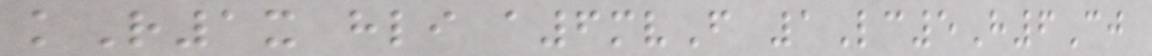kR1x hli a6mvF 1Lc5H6Cj
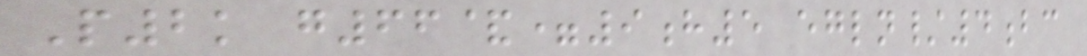P2k g66&=9h5 egln/4bc
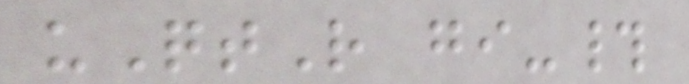uQtR gi-#
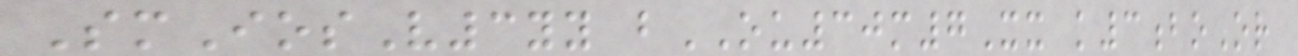SmIosV3yy bOU30m7Xx k3boOr
